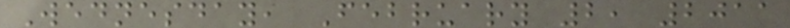Wednesday, February 2, 2011
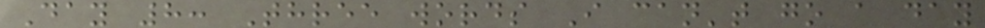Day 8: Three words I can't go a day
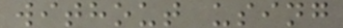without using
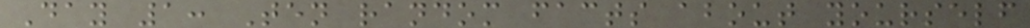Day 1: Ten random facts about yourself
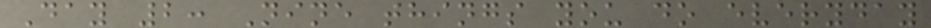Day 2: Nine things you do everyday
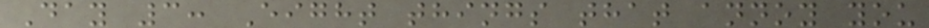Day 3: Eight things that annoy you
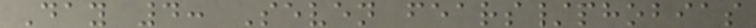Day 4: Seven fears/phobias
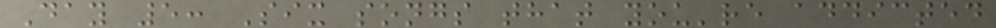Day 5: Six songs that you're addicted
